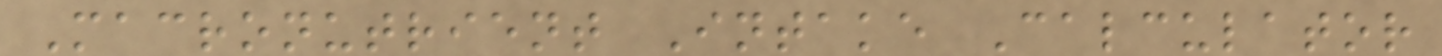Macronutrient Intake Calculator
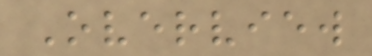Overview
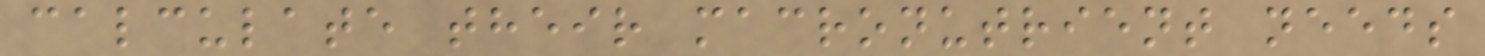calculate their macronutrient needs
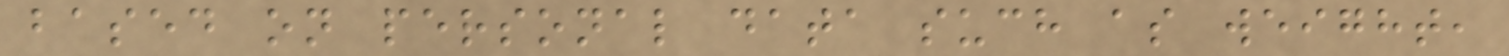based on personal data such as weight,
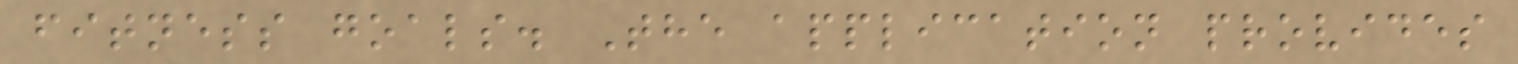fitness goals. The application provides
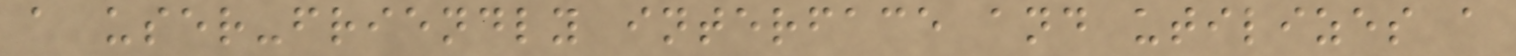a user-friendly interface and utilizes a
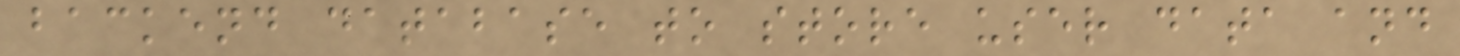backend database to store user data and
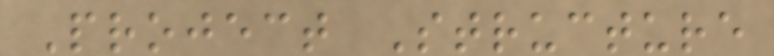Project Structure
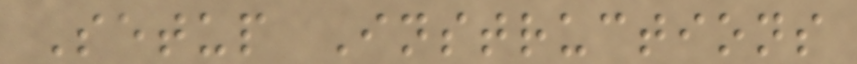Setup Instructions
